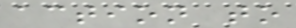action to
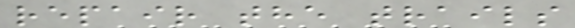repair the trails
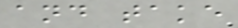and take
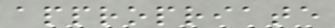appropriate
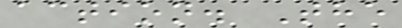action. The
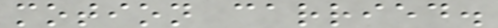motion carried.
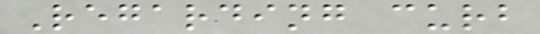Regarding curb
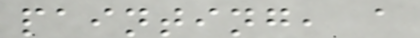painting, a
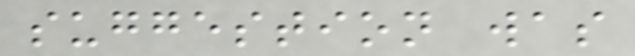suggestion was
